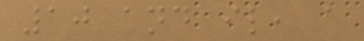10 and il, a
